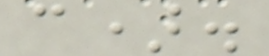c).
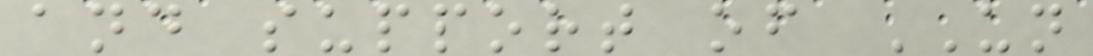and support of UN
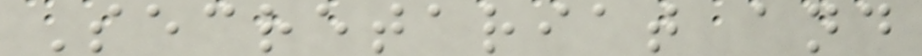Secretariat and
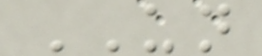UN
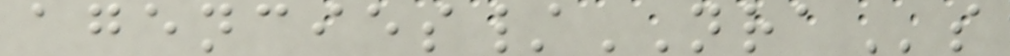agencies/NRAs
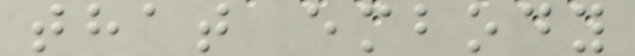that embody
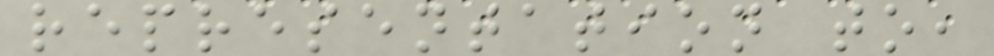representation to,
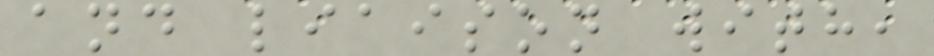and liaison with,
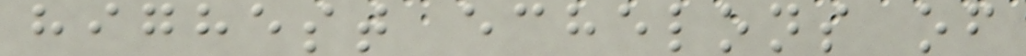highest echelons of
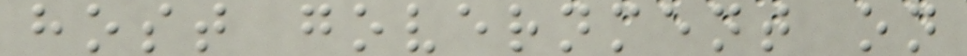host government on
